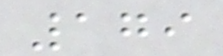179
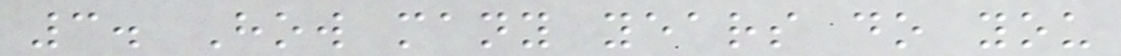3. How many years do you
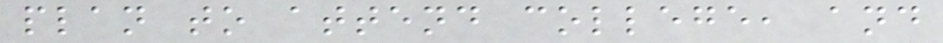plan to attend college, and
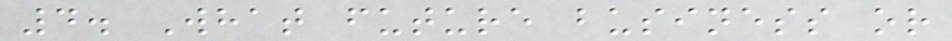4. What future business or
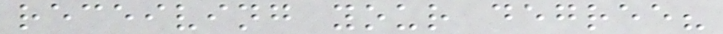receiving your degree?
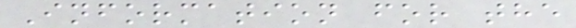Information for the
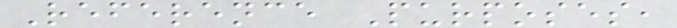Reference Purposes,
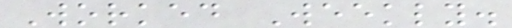Worked Weekly.
